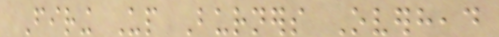Firing Up Burners Overhead
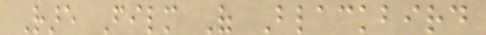Rare Film Of Blackbird
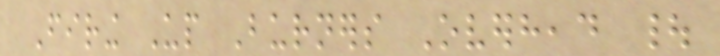Firing Up Burners Overhead |
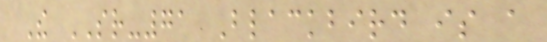The SR-71 Blackbird is a
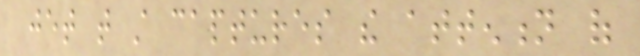jet that still captures the attention of
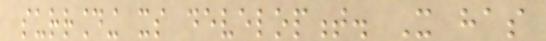surrounding its development. It has
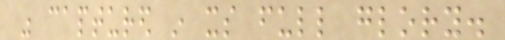was captured in its full glory.
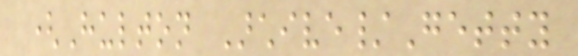(Hulton Archive/Getty
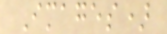Images)
